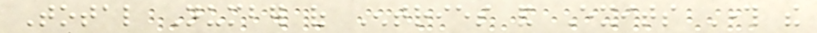Total Number of Entries and Exits Through the
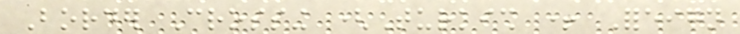Border Crossing (Turkish + Foreign
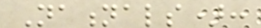Nationals):
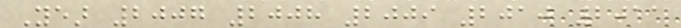Year 2007 2008 2009 2010 2011
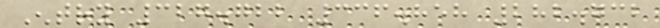Entry 327.722 336.858 282.732
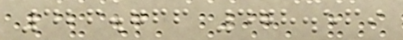426.766 478.569
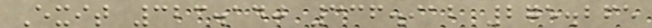Exit 323.140 336.912 275.265
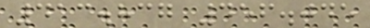413.837 456.045
